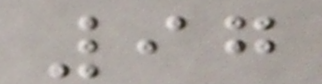97
